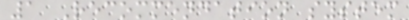1 Recommendation system
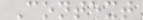Context
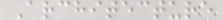Architecture
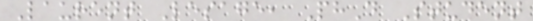Laurent Lesage, PhD Student
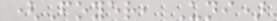(Foyer, Uni)
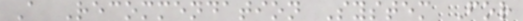A Recommendation System For
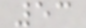53
